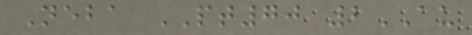Neba PT70 2AU
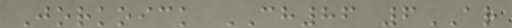Jorkoick CH86 6AR
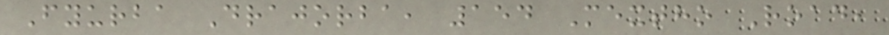Fyurba Drajorba, 154 Mextho Road,
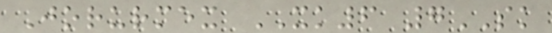Jorurmex XK6 7SK
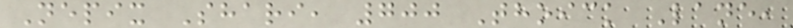Nepix Shari, 700 Thoick Lane,
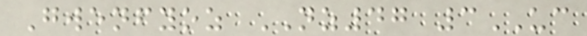Gwenfyoz NZ47 3UC
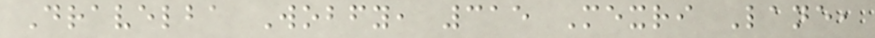Dravelba Wobfy, 315 Mexri Lane,
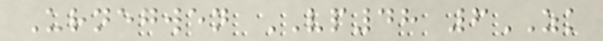Urnegwen VP48 6ZK
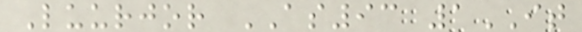Luurjor AS93 1IT
